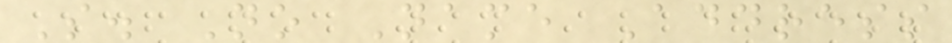S. No Name Address
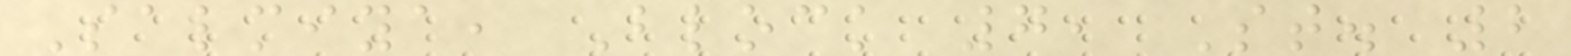Salmiya, Block 7, St. 2
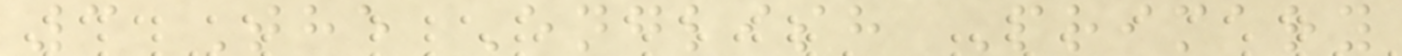3 The English Primary
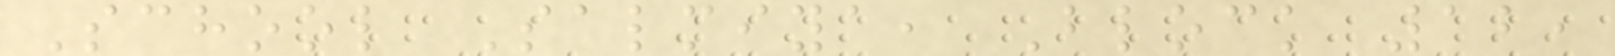School Salmiya, Block 12,
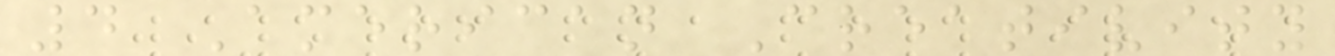4 American Creativity
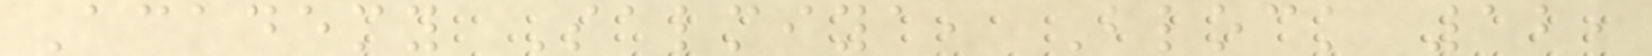Academy Salmiya, Block 12,
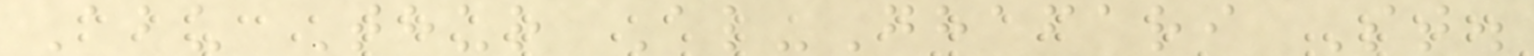Abu Thur Al-Ghafari St.
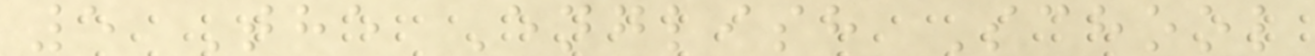5 The English School
